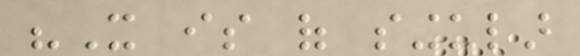"It is of singular
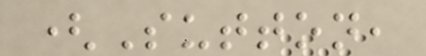(Sutton,
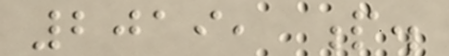2019, p.
